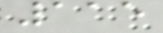115
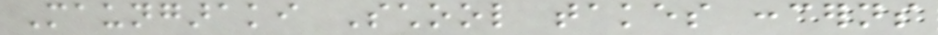Maungaraki School takes concerns
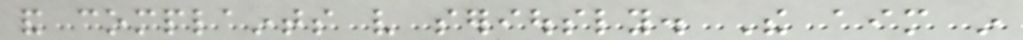and complaints very seriously. The aim in
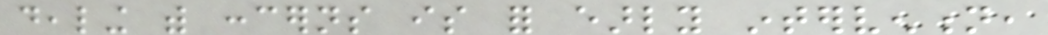dealing with concerns is for early intervention,
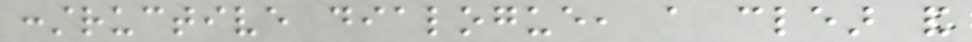constructive dialogue, a clear and
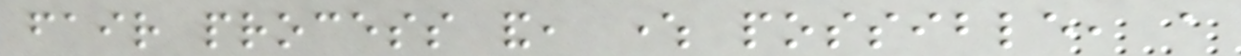fair process and, where possible, a
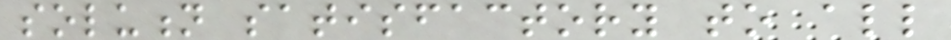solution satisfactory to all
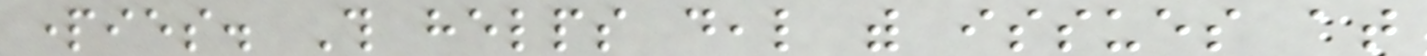parties. This helps deal with issues at
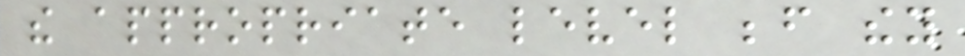the appropriate level before they
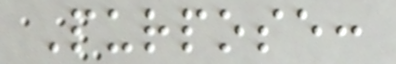Purpose:
